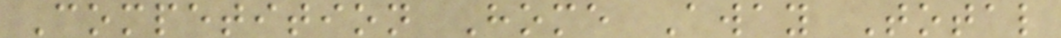Competition Home Away Total
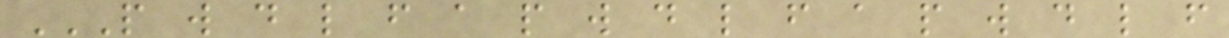P W D L F A P W D L F A P W D L F
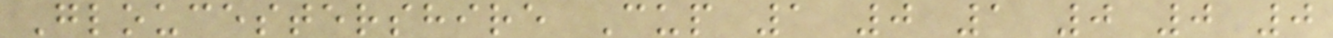Gloucestershire Cup 1 0 1 0 0 0
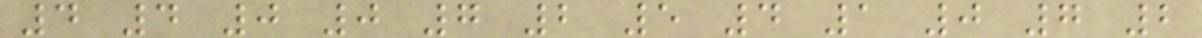4 4 0 0 7 2 5 4 1 0 7 2
